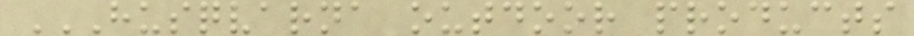HUSQVARNA OUTDOOR PRODUCTS
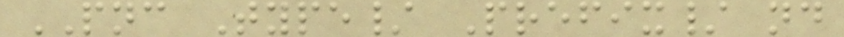PNC Type/ Prefix/ nd
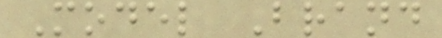Model Brand
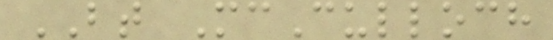BT McCulloch
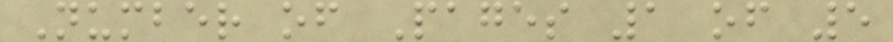Number of Pages 1 of 5
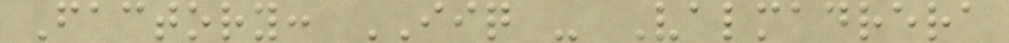Factory: IIQ - Valmadrera
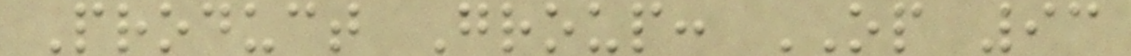Product Group: OP 93
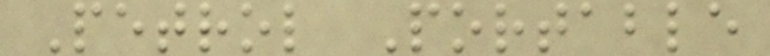Petrol Portable
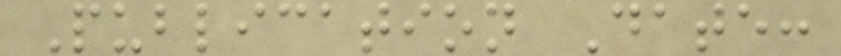Publication Date:
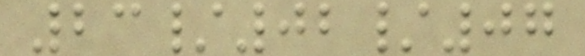23/02/07
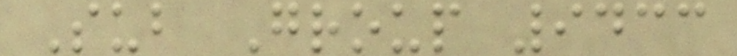Sub Group 9433
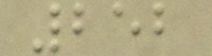252
